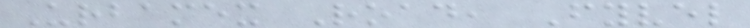Urbamex Road, Fyvel
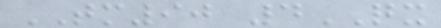TM90 4QX
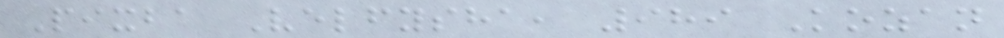Pixba Velfysha, 989 Kozan
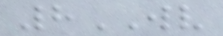8WV
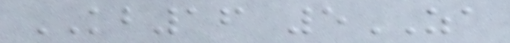KB16 5ZA
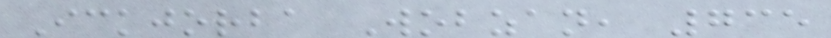Ickjorba Wobzan, 735
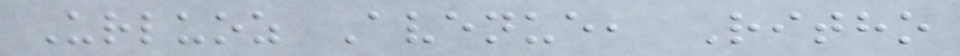Urluoz Avenue, Ritho
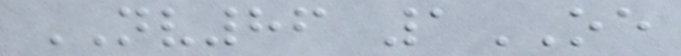NV86 1OE
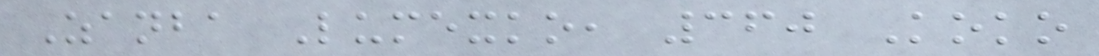Zanba Lumexko, 360 Koko
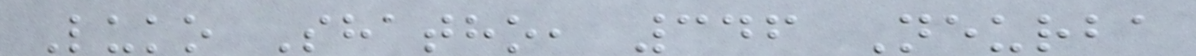Luko Shatho, 346 Neurba
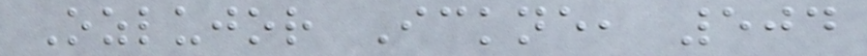Ozlujor Ickne, 504
